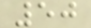50
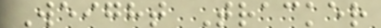Weight Tracker
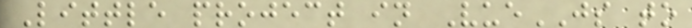Little project in VueJS to
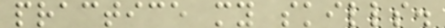practice my skills.
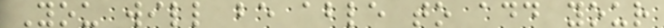You will be able to add your
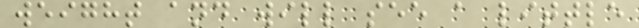weight and will see a little
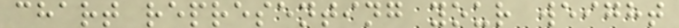chart representing your weight
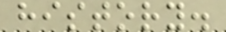history.
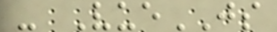- VueJS
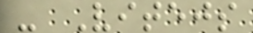- Vitejs
